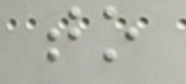to
